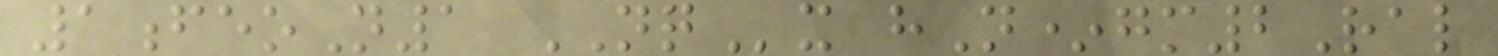1feoN1 NQx hN*gm2Ral
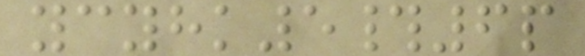ycyhk5#6p
